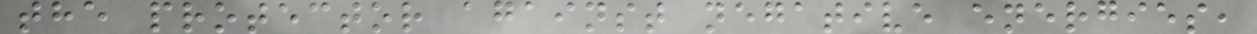the protector against negative energies,
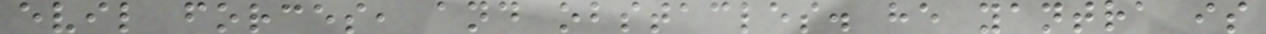evil forces, and obstacles. he yantra is
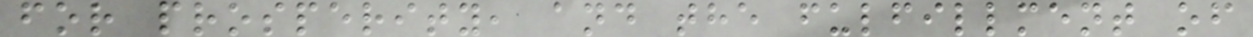for prosperity, and the fulfillment of
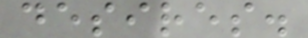desires.
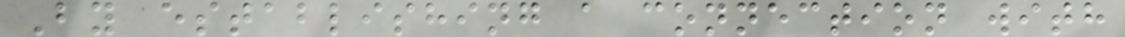By establishing a connection with
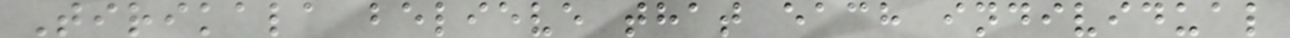Tirikala believe that each individual
